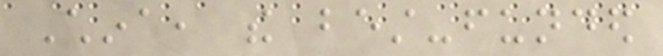China, the best-funded
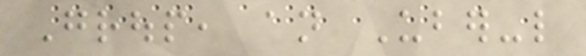Group, an Uber-like
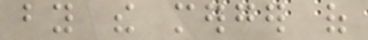by the merger of
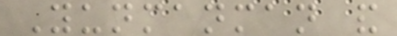Yunmanman and
